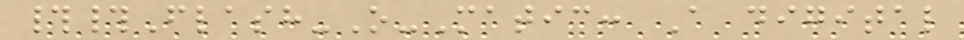##Flash-O-Matic: A digital
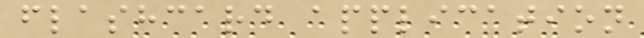flashcard application
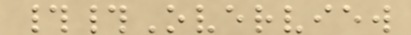##Overview
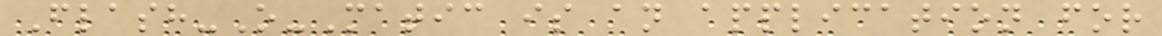Flash-O-Matic is an application for
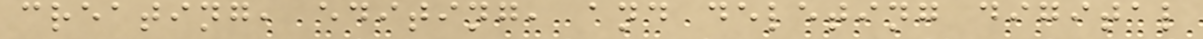creating, editing, and deleting digital
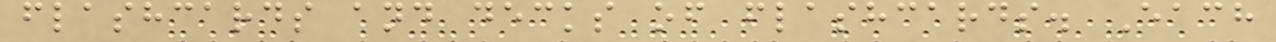flashcards and decks of flashcards. Each
